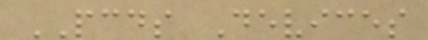PCDS Devices
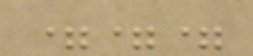===
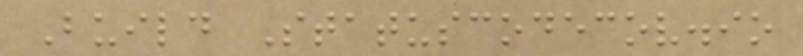Build Statuscodecov.io
